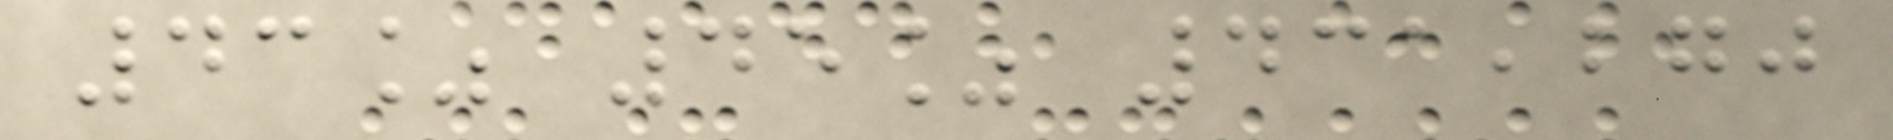43% 45% 431,270
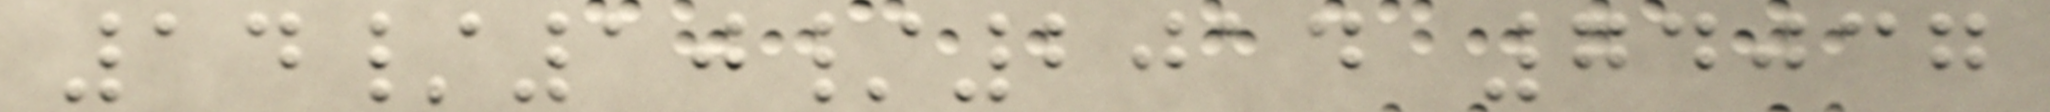14/10/2014 74037
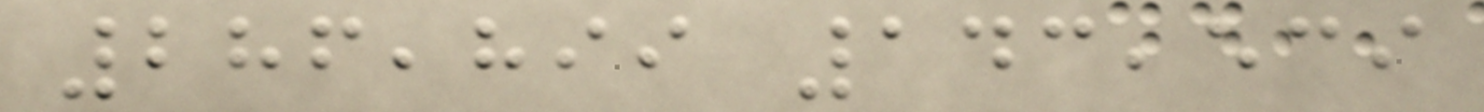286,899 143,539
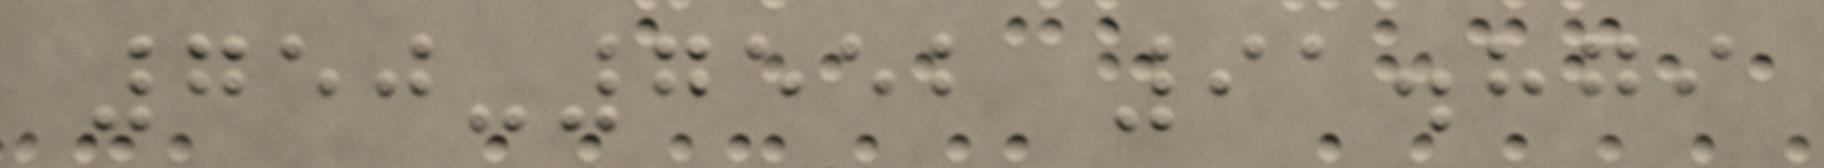750-7552 91.879
